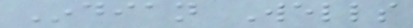Indian Wells
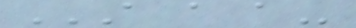A A A
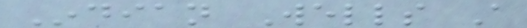Indian Wells A
